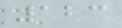123
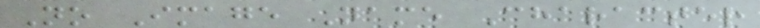No Image Name Character
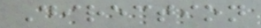Direction
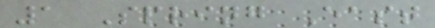1 Spring East
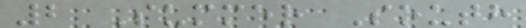2 Summer South
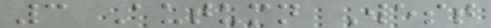3 Autumn West
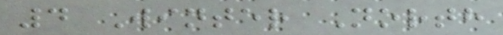4 Winter North
